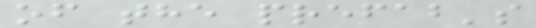of the prefab's
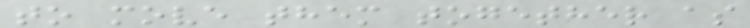to move them together as
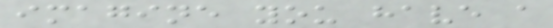imagine you have a
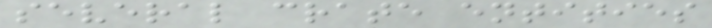several crate entities
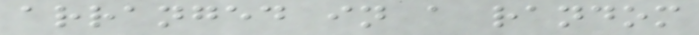arranged in a random
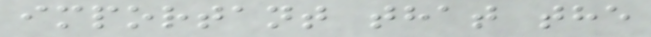important that the
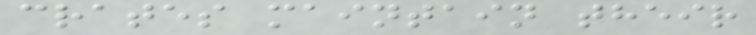crates maintain their
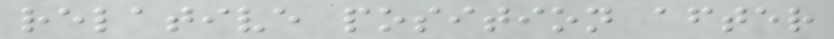relative position after
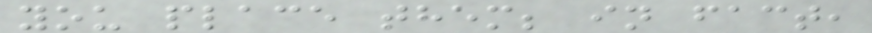you place them; in fact,
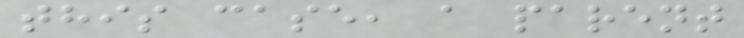this case, a parent
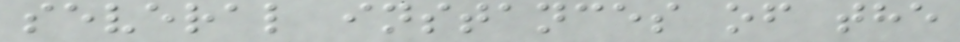several instances of the
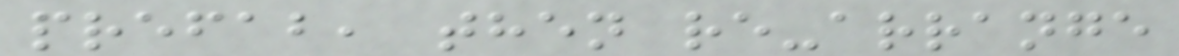prefab, then re-arrange
